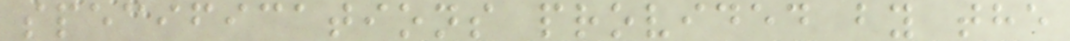specifications provided by the
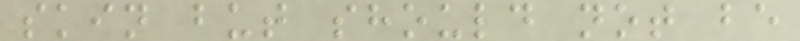skin but should not be
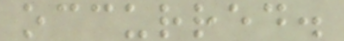occurred.
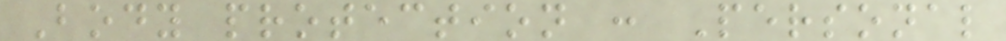Body protection : Personal
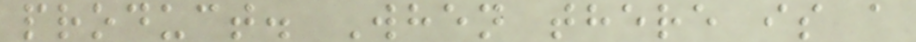product. When there is a
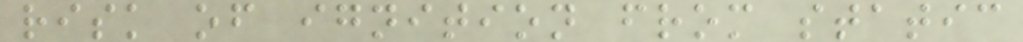risk of ignition from static
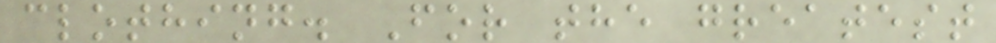clothing. For the greatest
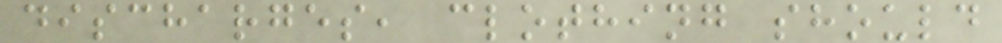discharges, clothing should
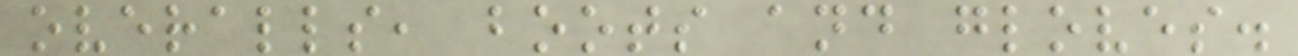overalls, boots and gloves.
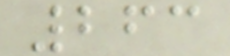263
